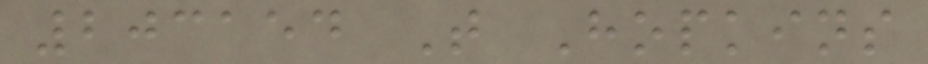203154 T Hopkins
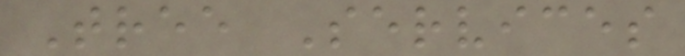Tree Services
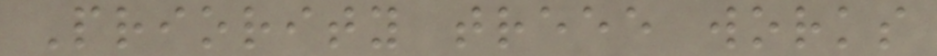Priority treee works
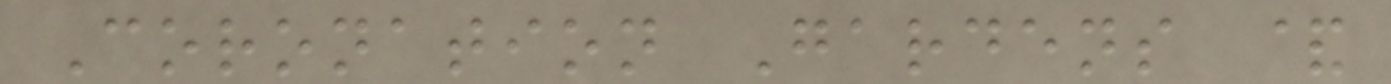Coronation Gardens &
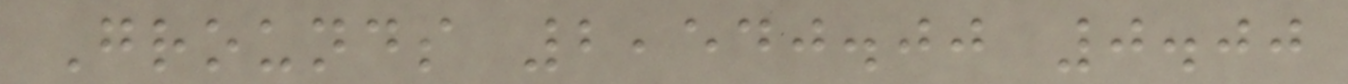Grounds 2,540.00 0.00
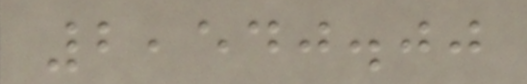2,540.00
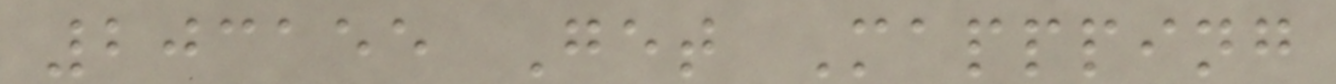203155 Get Mappping
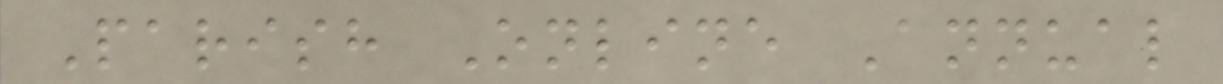Parish Online Annual
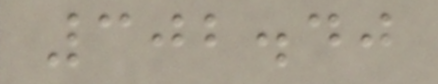302.40
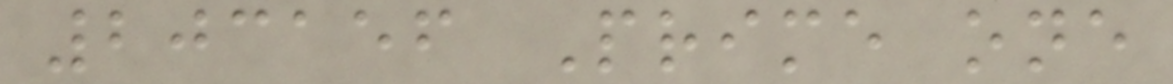203156 Prime one
